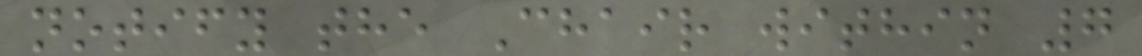notify the Chair within 7
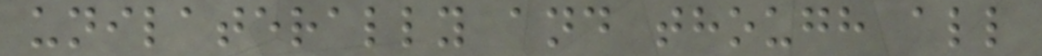unilaterally and though all
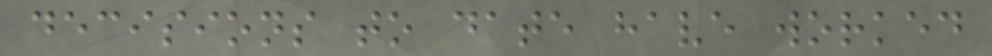decisions to date have worked
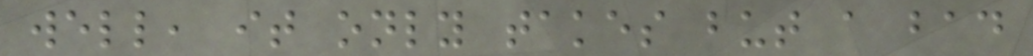well, it only takes but a bad
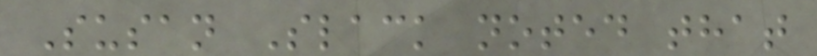Susan Slack noted that
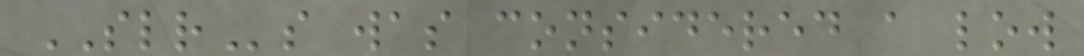SLRs was considered a low
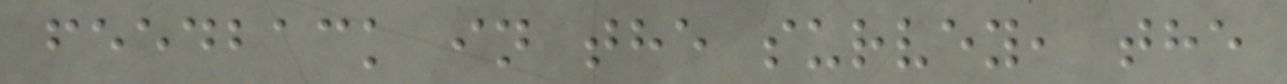feedback in the survey, the
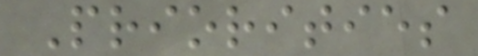Priorities
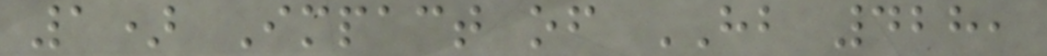1) Impact of HB 428,
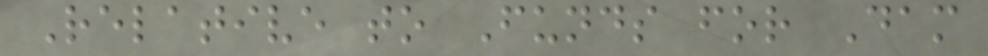Relative to Funds for Dam
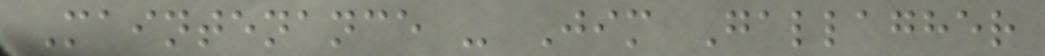Maintenance - Jim Gallagher
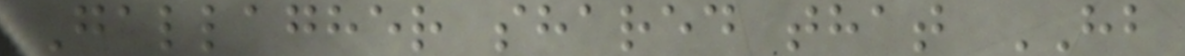Gallagher shared that HB
